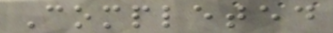Completed
